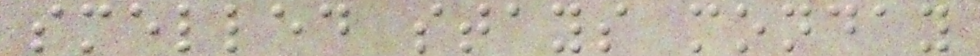smelled stays monday
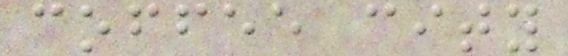coffee city
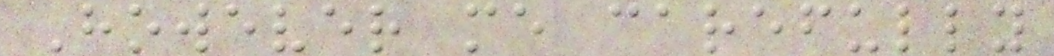However me carefully
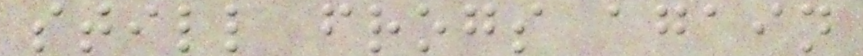still frogs again
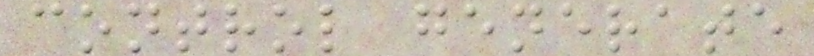control generate
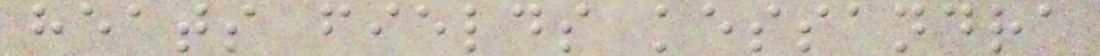heats fields kessandra
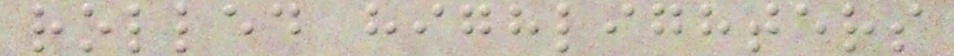rolled highlighters
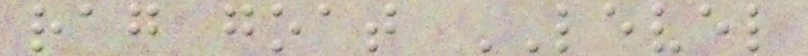rag goat LEVEL
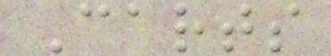Carts
